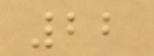22
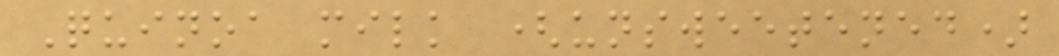Quinoa milk (unsweetened)
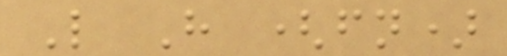L H (fn)
